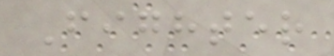Fighter
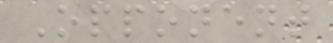Opponent
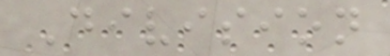Division
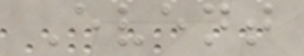Event
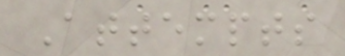Attempts
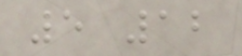5 12
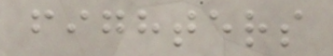fighters
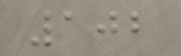102
